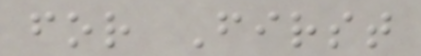for First
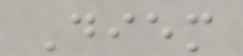Diem
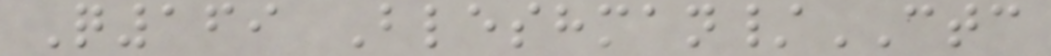Q169 Bleshman/CTC
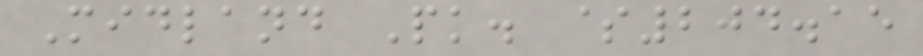Midland Pk. $204.15
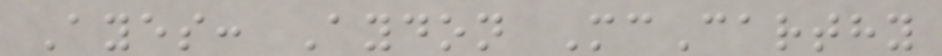Ayes: Aydon McCarthy
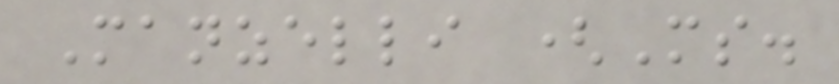Manzelli (Ms.
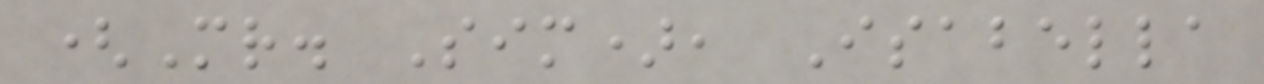(Mr. Sim), Isabella
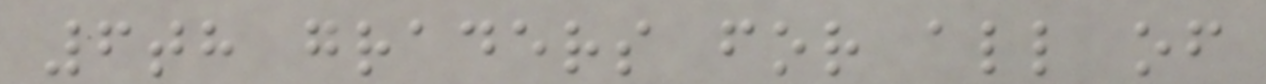6th graders for all of
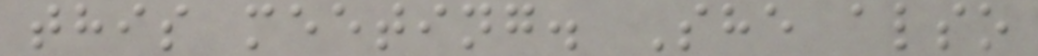this meeting. She also
